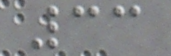33
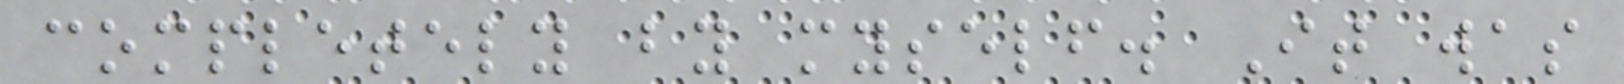completely by myself. It was
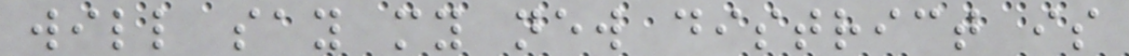will say my new district is
